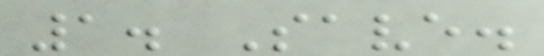1. Save.
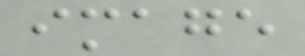image
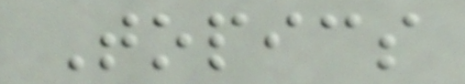Topics
